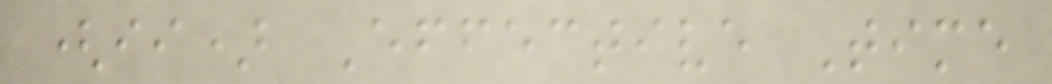(ii) Effective Time
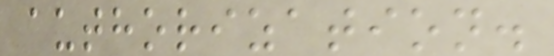authorization.
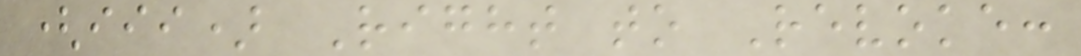(iii) Right to Revoke:
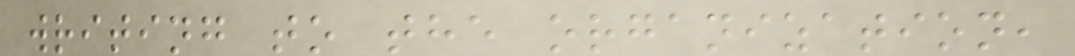writing to the organization,
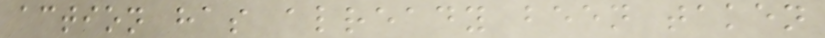action has already been taken
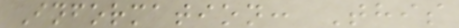Information: This
